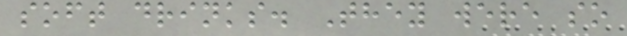soft drinks. They were so
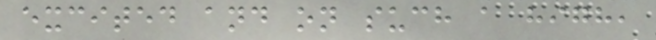excited and on such a high,
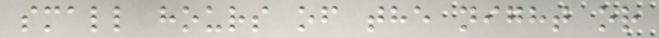small hours of the night or
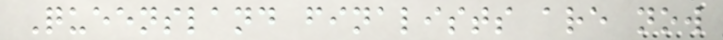Queensland finalists are now
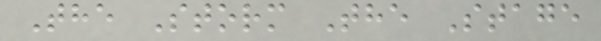The Storm The Stage
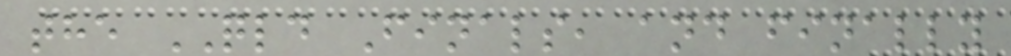the QLD Finals, and finally
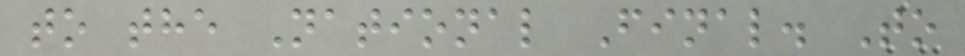to the National Final. To
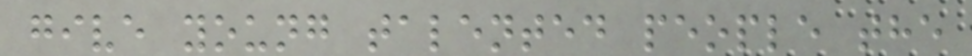give young talented people the
